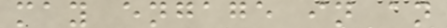may engage in an
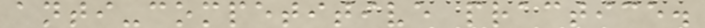anti-competitive practice.
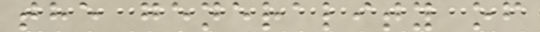the generality of
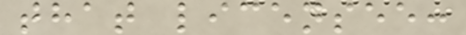that licensee:
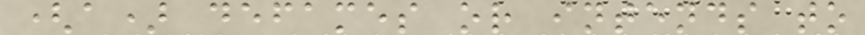(a) defames or intends to
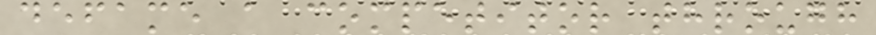defame a competitor through
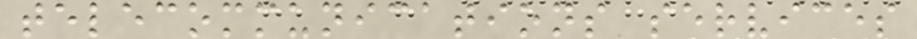telecommunications services
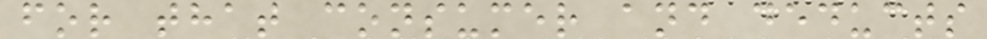for that consumer and deducts
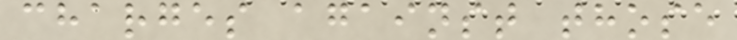charges against those
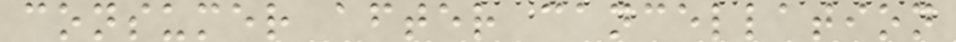consumer after cancellation
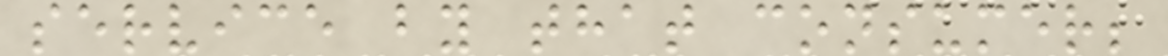service by that consumer;
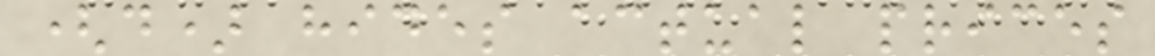(d) hides actual prices
